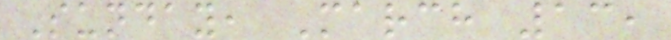Sunday, March 13,
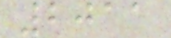2011
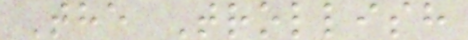The Trollish
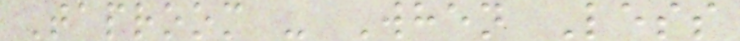Taproom - When Less
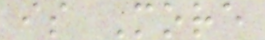is More
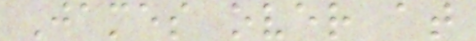James over at
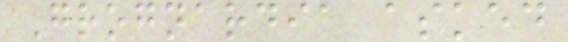Grognardia asked
